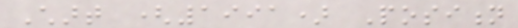Chart (1991) Position
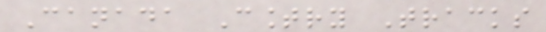Canada Country Tracks
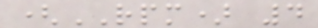(RPM) 4
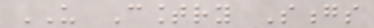US Country Songs
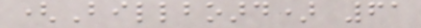(Billboard) 61
